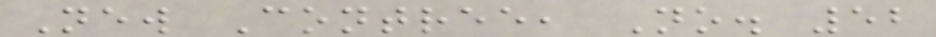New Contree, No. 52
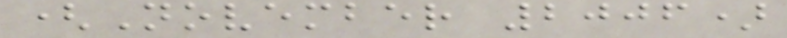(November 2006)
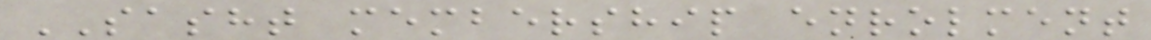SASHT membership enrolment
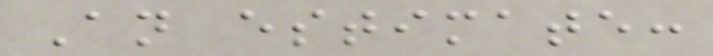An estimate:
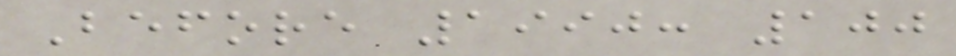Before 1990: 100
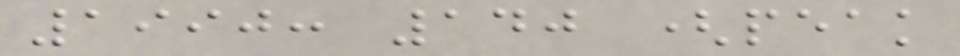1990: 140 (peak
